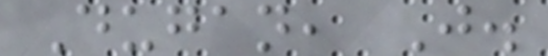Dugan, J.
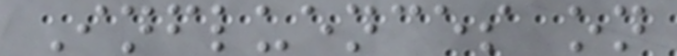Influences on
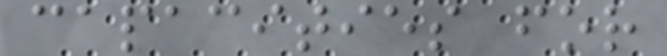capacities for
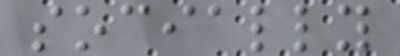socially
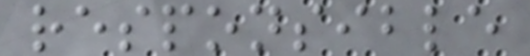responsible
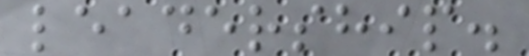leadership.
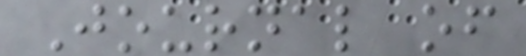Journal of
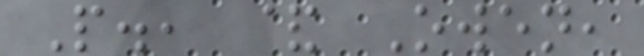P., & Owen,
